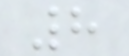8
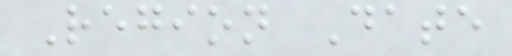Region Date
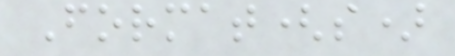Format(s)
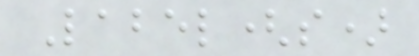Label(s)
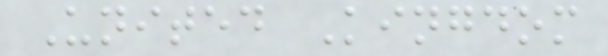United Kingdom
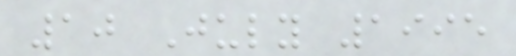10 July 1995
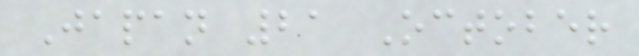Japan 21 October
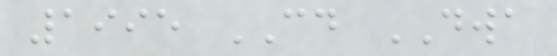1995 CD DWA
